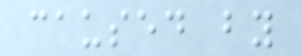caused by
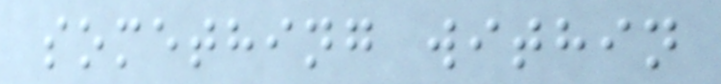something within
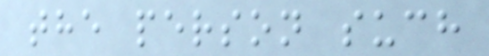the person such
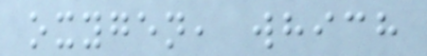oxygen, which
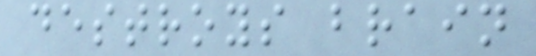destroys brain
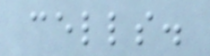cells.
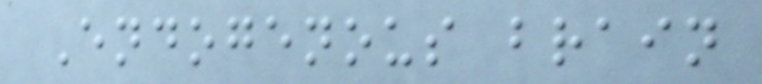Endogenous brain
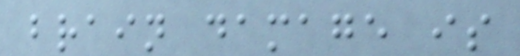brain damage is
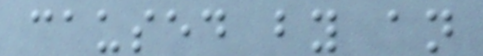caused by an
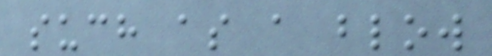such as a blow
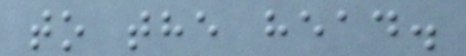to the head.
